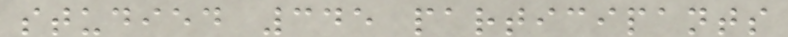studied 345 participants
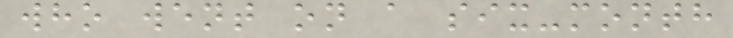who went on a six-month
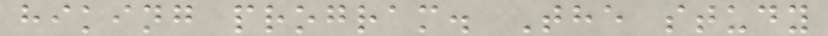hiking program. The study
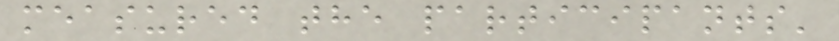measured the participants'
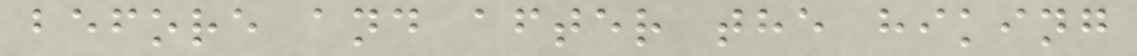before and after the hiking
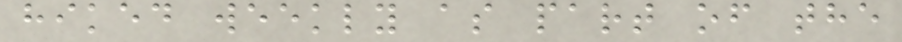hiked weekly as part of the
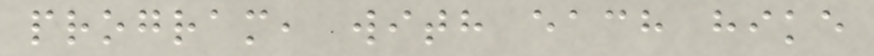program, with each hike
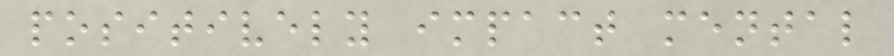positively impact mental
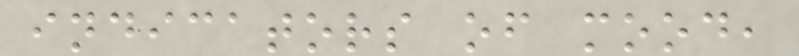indicators of mood,
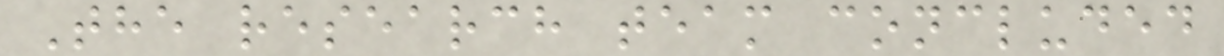The research team concluded
